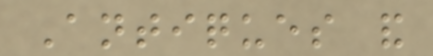Antiques and
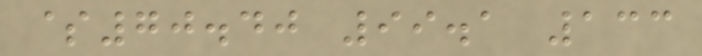$70.40 99.1 133
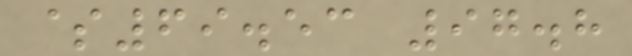$69.53 97.8
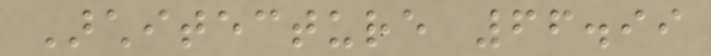Architecture 66.99
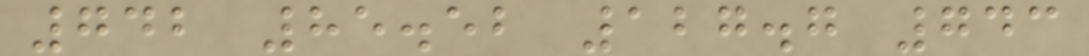742 85.52 127.7 743
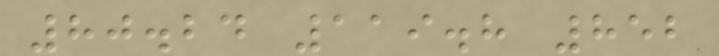80.24 119.8 852
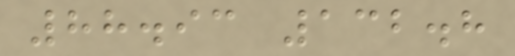88.93 132.8
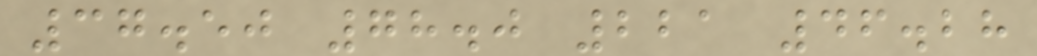37.50 78.0 221 46.28
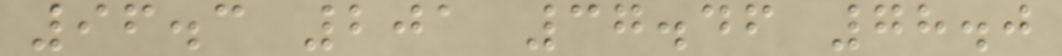96.3 201 37.46 78.0
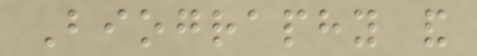Biography and
